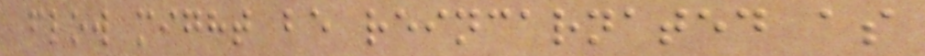flow might be reincarnated as
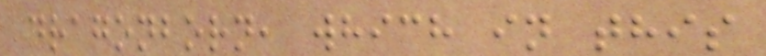dragonborn, which in this
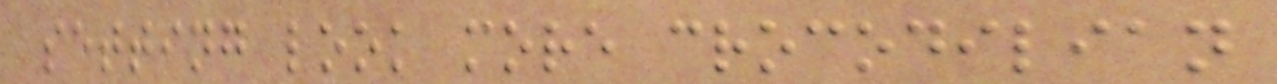setting look more crocodilian
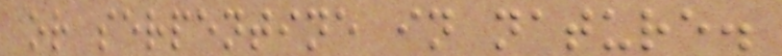or serpentine in nature.
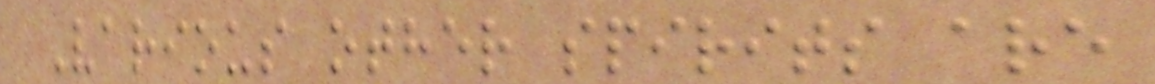Various other spirits are
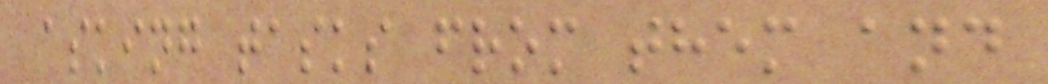asking tasks from them and
